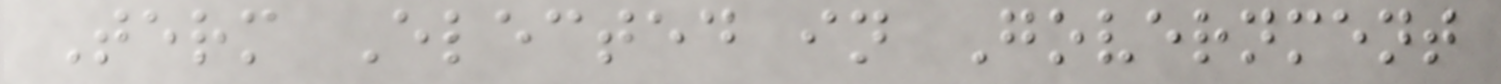Term Elected in Government
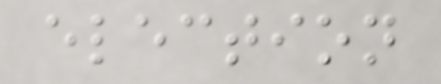election
